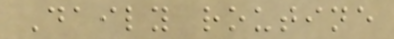Daily routine
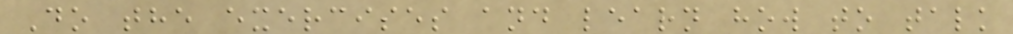Do the exercises and learn how to talk
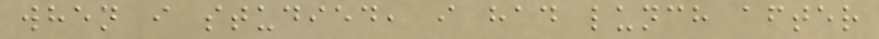when i studied, i had lunch after
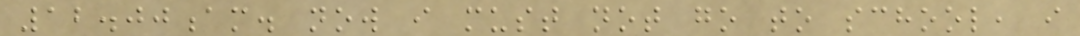12.00am. now i must not go to school, i
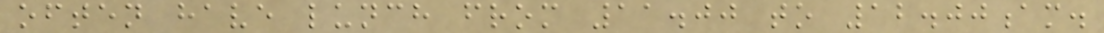often have lunch from 11.00 to 12.00am.
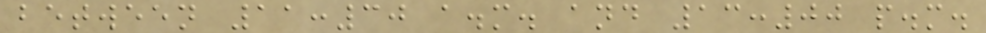between 11:30 a.m. and 13:00 p.m.
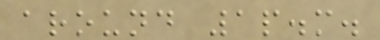around 1p.m.
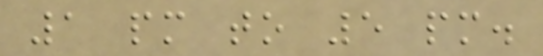1 pm to 5 pm.
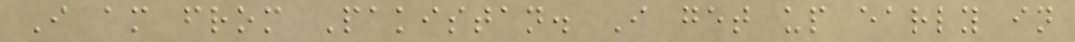I am from Pakistan. I get up early in
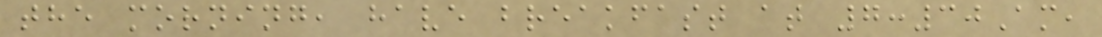the morning, have breakfast at 7:30Am,
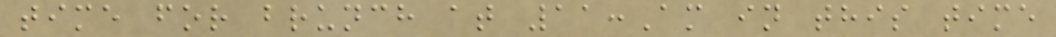time for brunch at 11:Am in this time
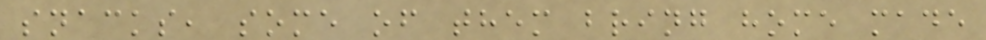snacks, some of them bring home made
